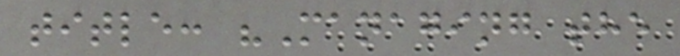title: "Managing the
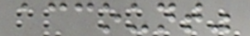account"
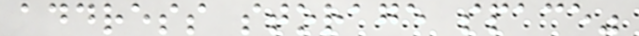address storage space"
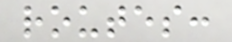routes:
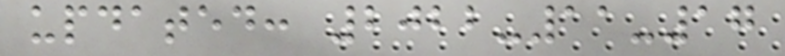updated: 2022-11-17
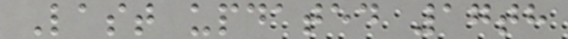Last updated 17th
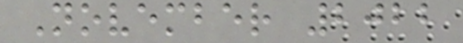November 2022
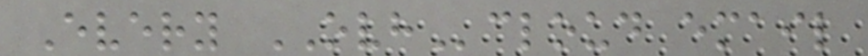Every OVHcloud email
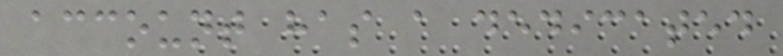account has a dedicated
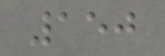150
